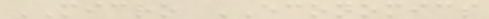MICRO ECONOMICS
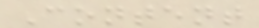Content
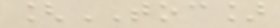[TOC]
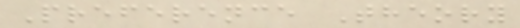Preference Theory
